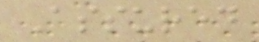Assured
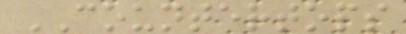COUNTERTOPS
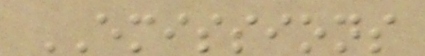EMISSIONS
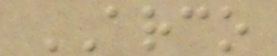ARCO
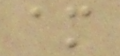am
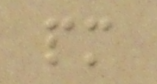pm
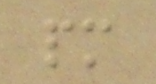pm
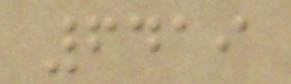6419
